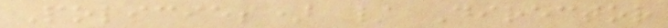Policies) / Director
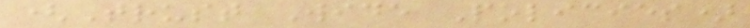(Trust Wide Policies)
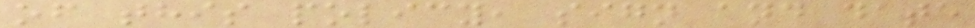of this policy, sign and date
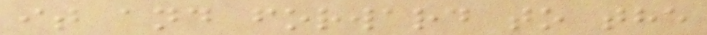it and forward to the
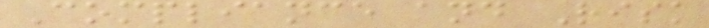Compliance and Risk
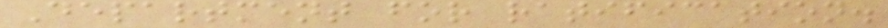Department for ratification.
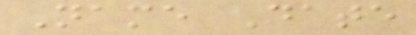Name Date
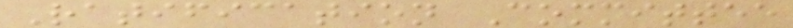Ratification Committee
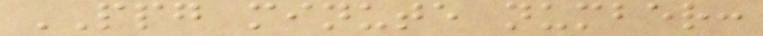PPG minute number:
